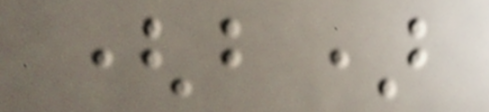(b)
